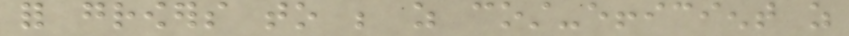for growers to be as cost-efficient as
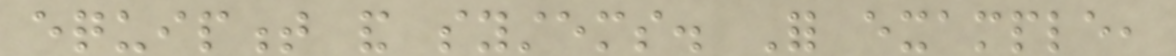equipment and systems. For example,
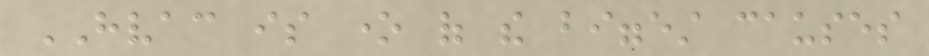HVAC is one of the biggest causes
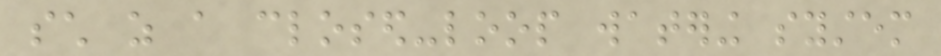such as a closed-loop watering system
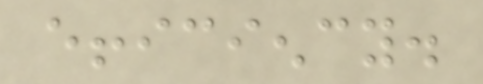efficiency.
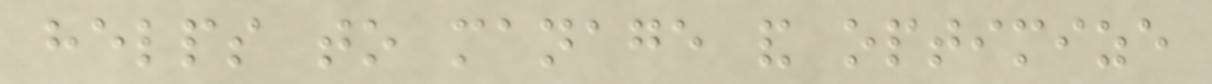helps to manage and optimize
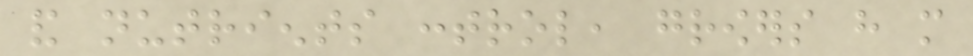and nutrients control, growers have more
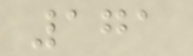171
